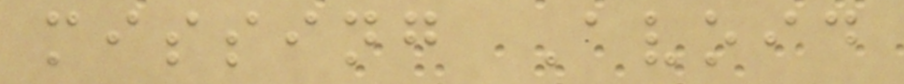missing Avoid
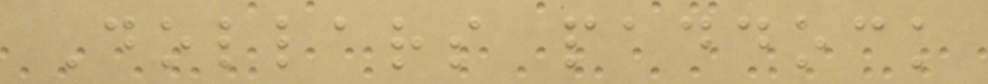Dollars paddock
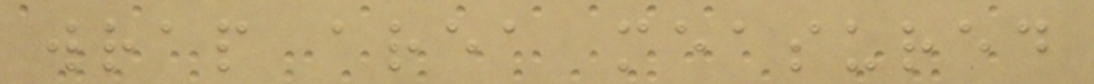wrap area measured
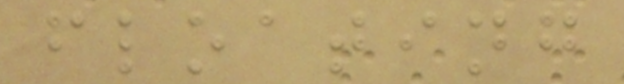floating
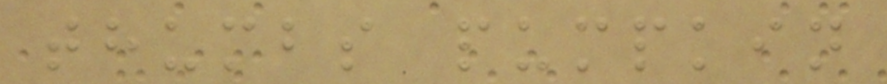thumbs pumpkin
